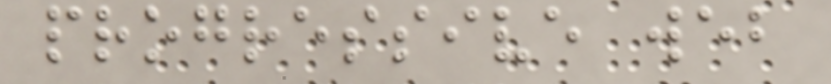progressive web
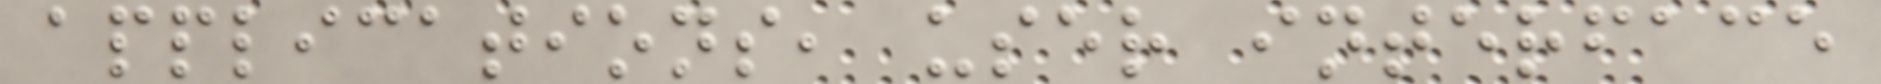applications, user interface
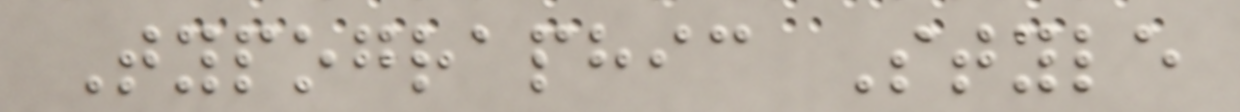Typographic Style
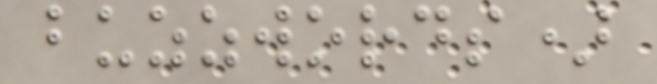buzzwords)
